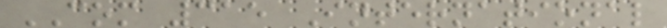COM 315 International
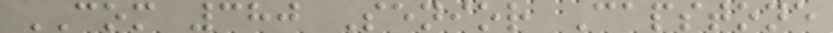COM 380 Senior Capstone
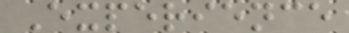Experience
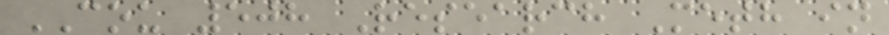COU 508 Research Meth in
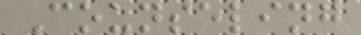Counseling
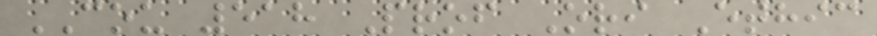COU 518 Prof Ori Ethic
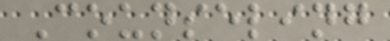Counseling
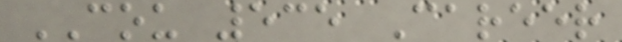COU 535 Career
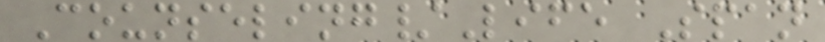Counseling/Life Span
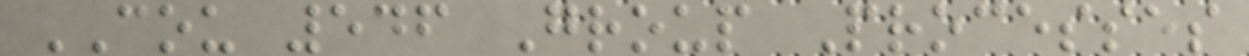COU 546 Group Processes
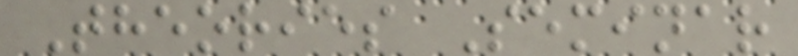Theories Seminar
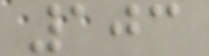103
